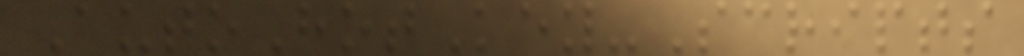AutoHotKey-Scripts
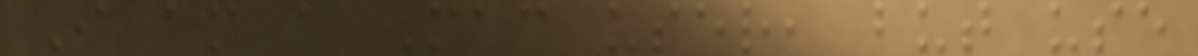I am a Mac user, but use
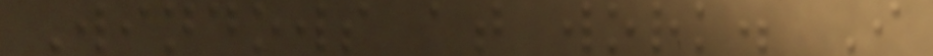Windows at work. I
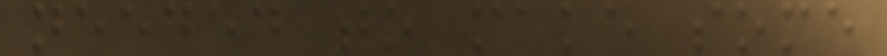needed to make some
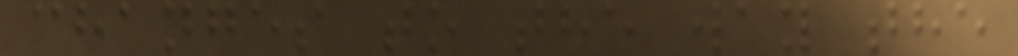changes to the way the
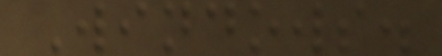Windows.
